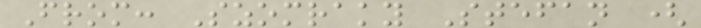From: Szomraky Stefan (
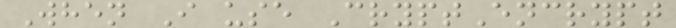When I use CryptEncrypt
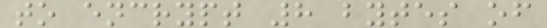to encrypt 8 bytes of
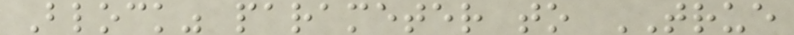Block" parameter to TRUE
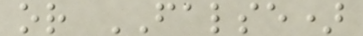or FALSE)
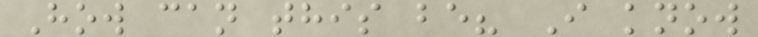How can this be? I know
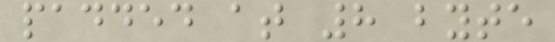padded at 8 byte
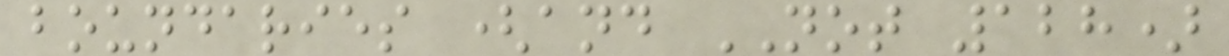boundaries (and NOT 128)
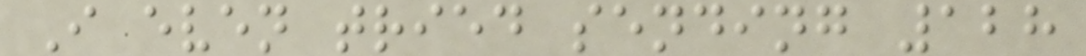I even tried sending 128
